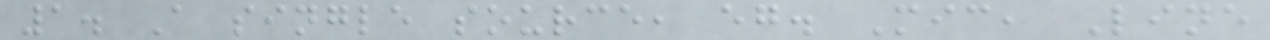1. A single source, eg. Mic, Line
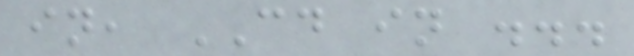in, CD in ...
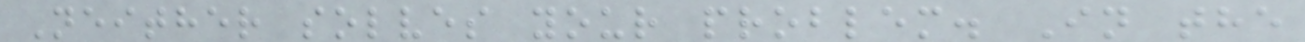Neither solves your problem. In the
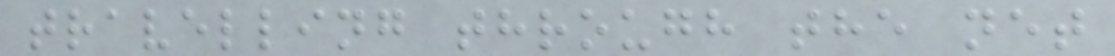travelling through the net
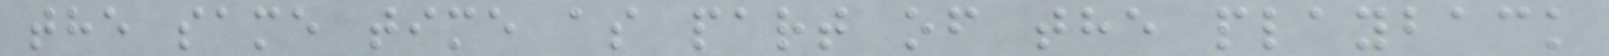the same time as part of the playback
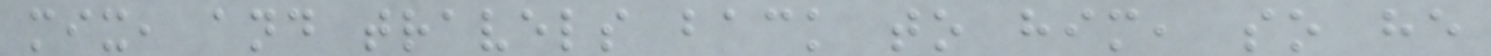mix, and travels back to him, so he
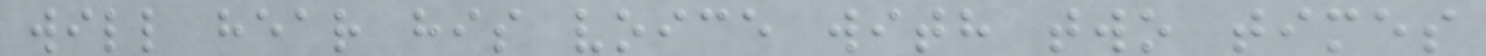will hear his voice with two times
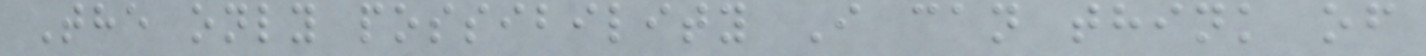The only possibility I can think of
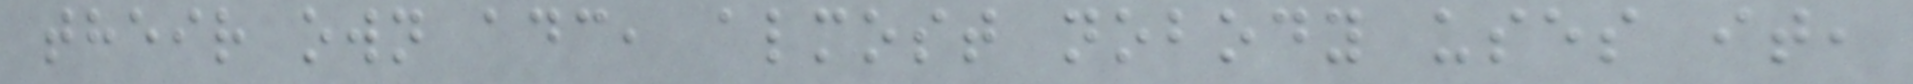their own adc, almost nobody uses it,
